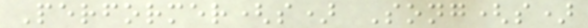Performer(s) Song(s)
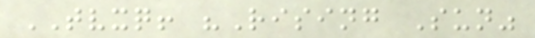TVXQ! "Rising Sun"
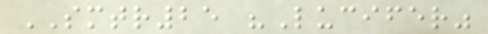SMTR25 "Lucifer"
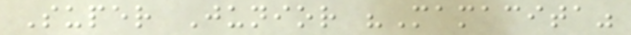Super Junior "Mamacita"
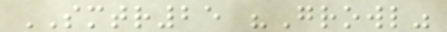SMTR25 "Growl"
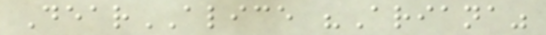DearALICE "Ariana"
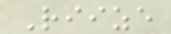Riize
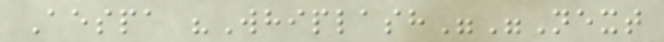Aespa "Whiplash""Next
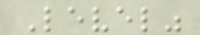Level"
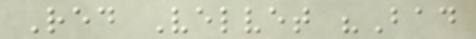Red Velvet "Bad
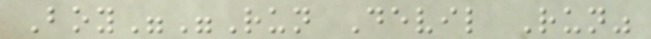Boy""Run Devil Run"
